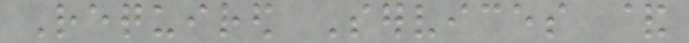Required Services &
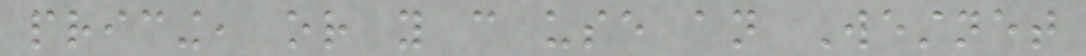pricing, or you can use an Westnet
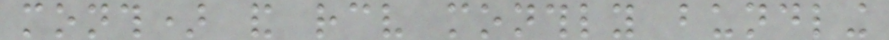month) and receive monthly bundling
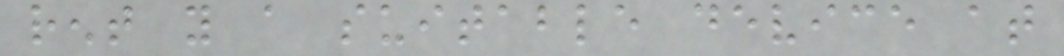rent you a suitable device at
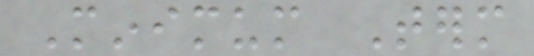Minimum Term
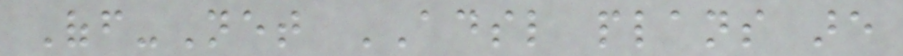Off-Net ADSL plans are
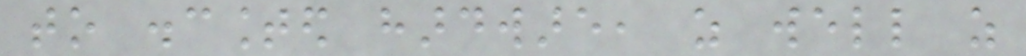to discounted hardware, as well as
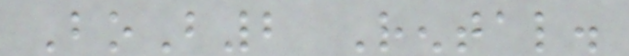BoB2 Rental.
